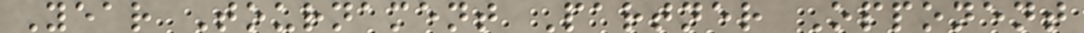Year Tournament Partner Opponent
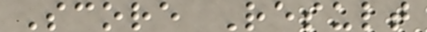Score Result
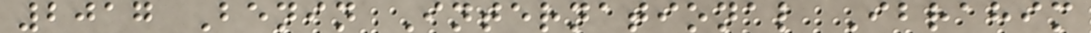2017 Benin International Ibrahim
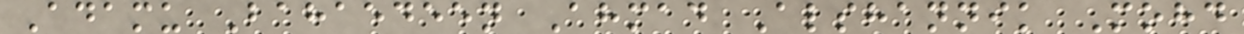Adamu Bahaedeen Ahmad Alshannik Mohd
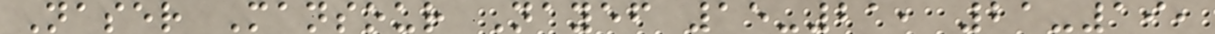Naser Mansour Nayef 15-21, 21-19,
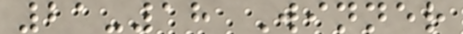21-18 Winner
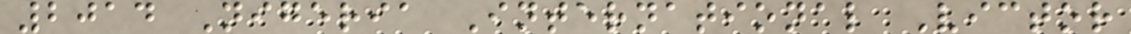2014 Nigeria International Victor
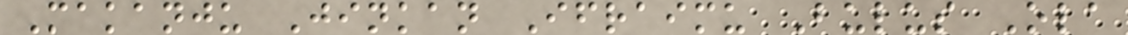Makanju Jinkan Ifraimu Bulus Ola
